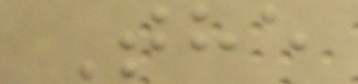The
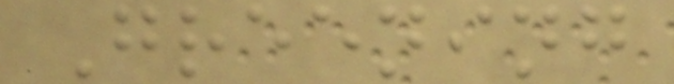Greening
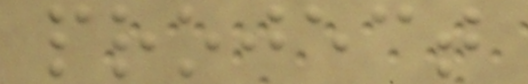project
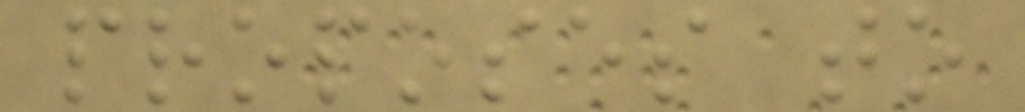proposes to
